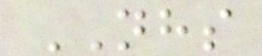NHS
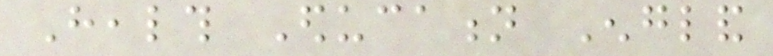Health Education England
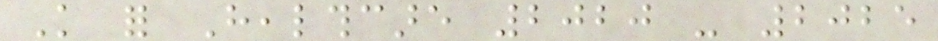Knowledge for Healthcare 2020 - 2025
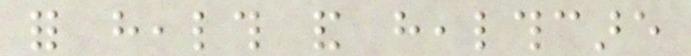for health and healthcare
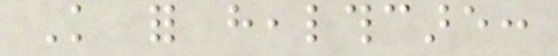Knowledge for healthcare:
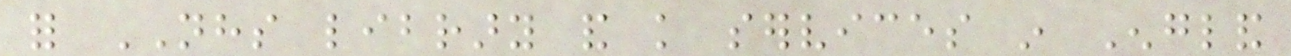for NHS library and knowledge services in England
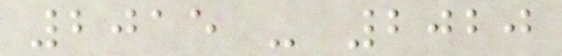2015 - 2020
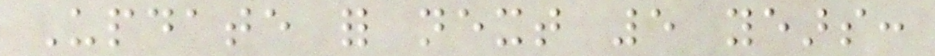Update for next 5 years:
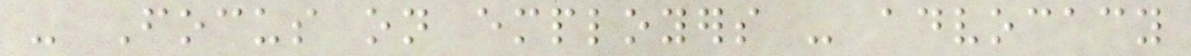- Focus on employers - advocacy
